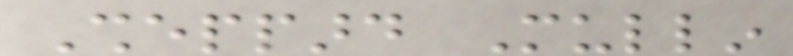Sheppard Mullin
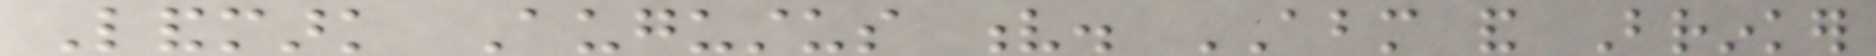Landmark Augustus v. ABM and Brinker
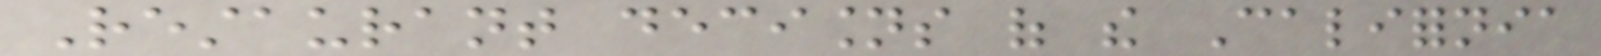Restaurant decisions of the California
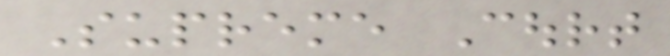Supreme Court
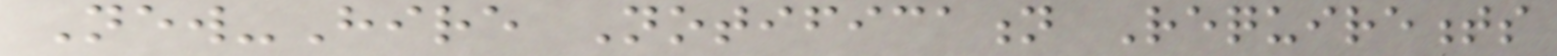New-Hire Notification Requirements
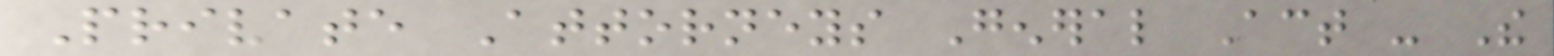Private Attorneys General Act - The
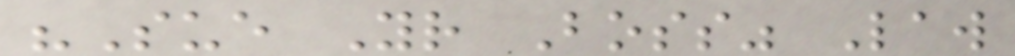"Sue Your Boss" Law
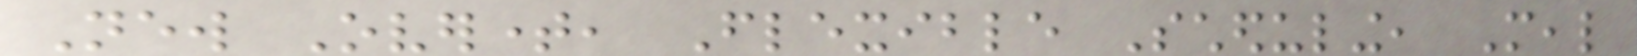New Overtime, Flexible Scheduling, Meal
